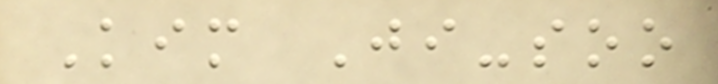Kim Ji-soo
